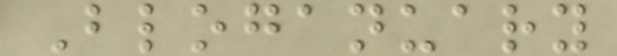Bloganuary
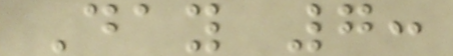Day 7:
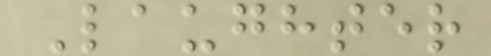Laughter
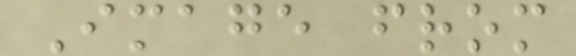Image from
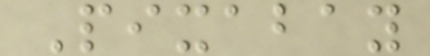Pixabay
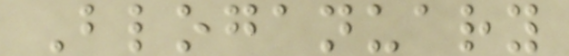Bloganuary
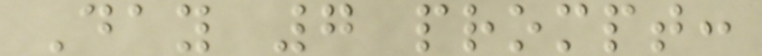Day 7 prompt:
